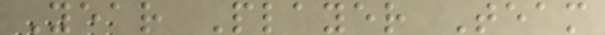Year Player Team
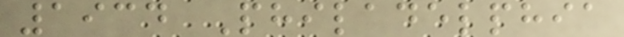1934 Philadelphia
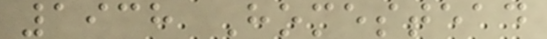1938 Homestead
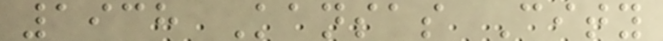1938 Kansas City
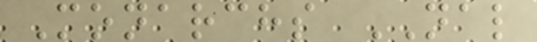Monarchs NAL
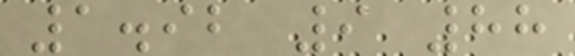1.92 9 88
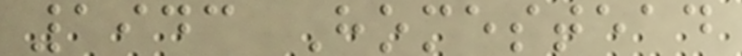1943 Homestead
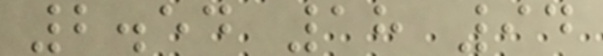2.54 18 94
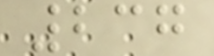237
